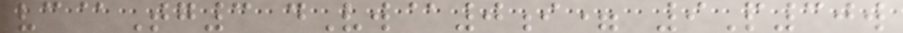vc@Tg3 dVw@0i= 9P30w
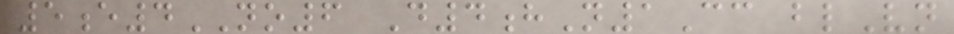5e4NO6 D4hN1Cc blVn
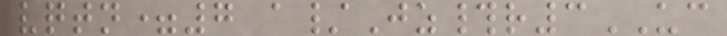vqtn=7 a/Jz#r3UC
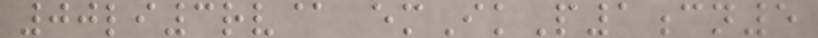00li3rv@ emIkP1cn5
